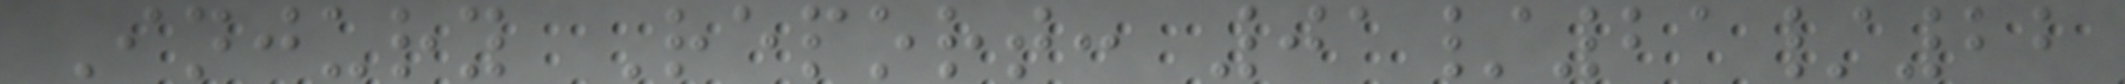Injury Report: 01/21/22
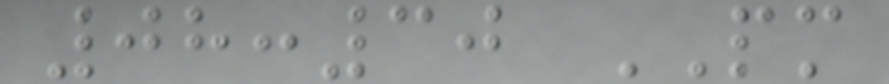08:30 PM
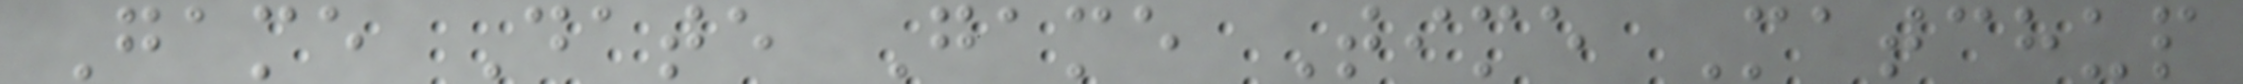Game Date Game Time Matchup
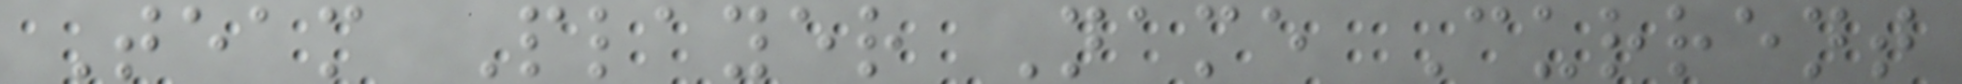Team Player Name Current
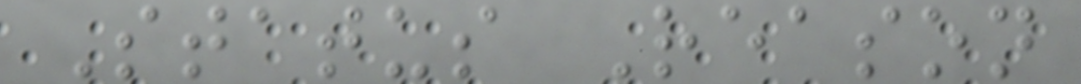Status Reason
